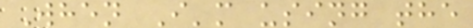When I'm using the
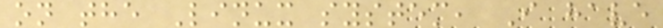on the Linux system, I have
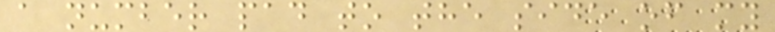a number pad to the side of my
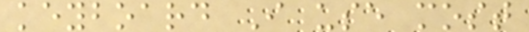keyboard I use most
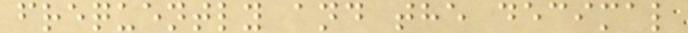frequently and the decimal
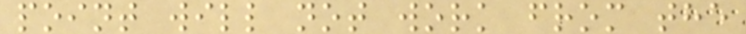point will not work from the
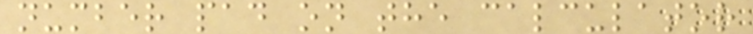number pad on the calculator
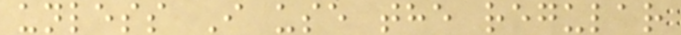unless I use the regular
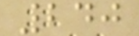240
